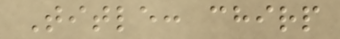Title: chirp
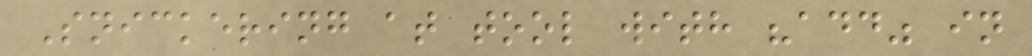Snickering at tool with "add" in
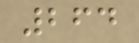264
